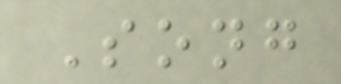Song
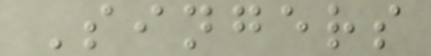Singers
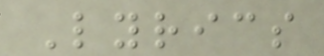Lyrics
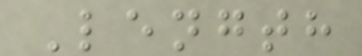Length
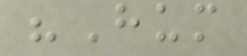"Hum
